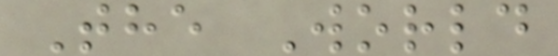The World
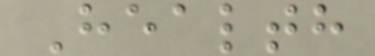Health
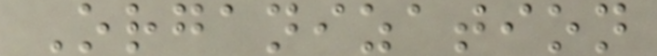Organization
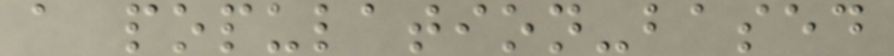a population-based
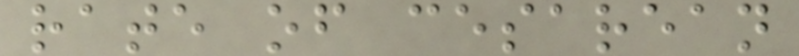rate of cesarean
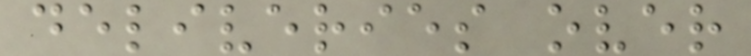deliveries over
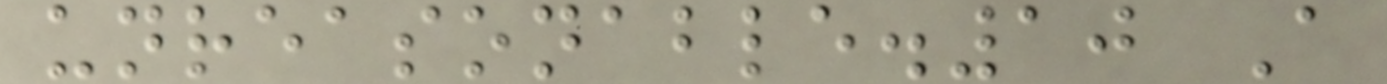unreasonable.10 A
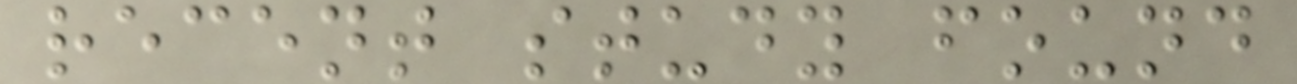recent study found
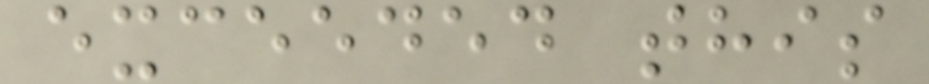exceeded this
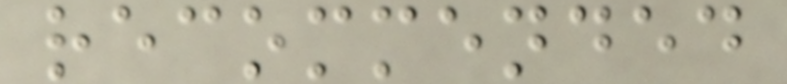recommended
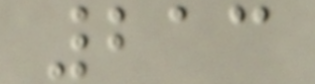213
